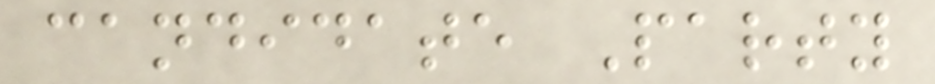candidate Party
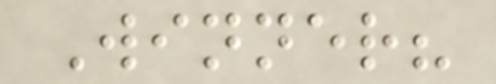Winner?
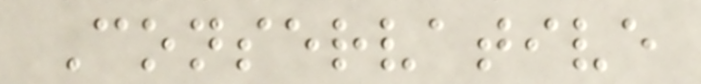Conservative
